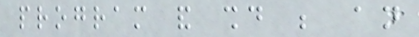program and should be an
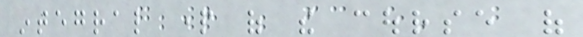integral part of the course of
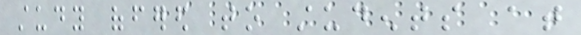study offered to students at
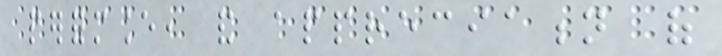performance, and appreciation of
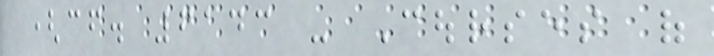(cf. 6143 - Courses of
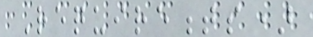Requirements)
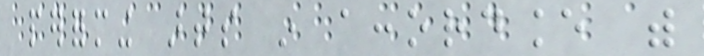performing arts in accordance with
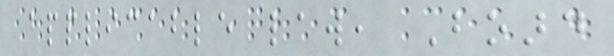applicable law, Board
